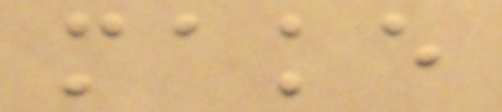make
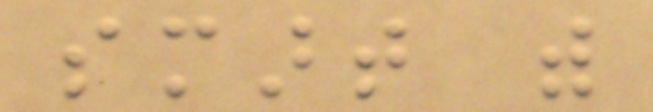smart with
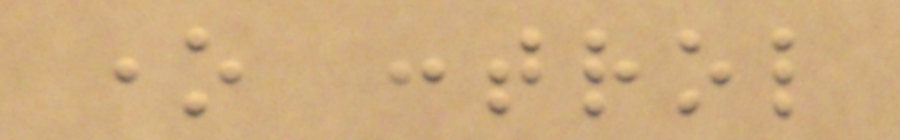one control
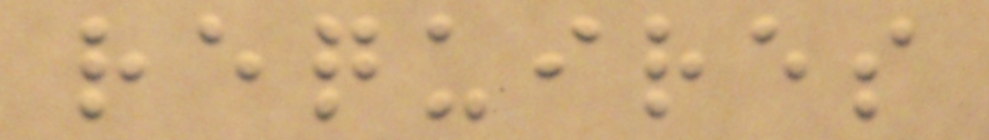requires
